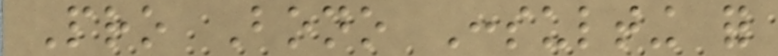Pro Bono Consulting for
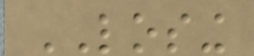LOSING
